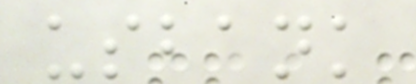usbank
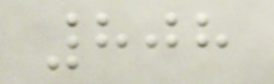808
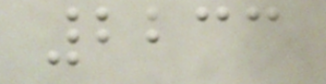2233
